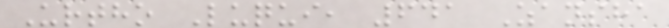Urtho Luqui, 641 Zansha
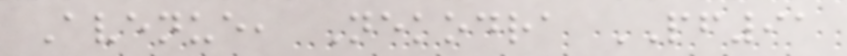Avenue, Nekodra PF91
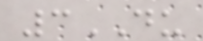3DU
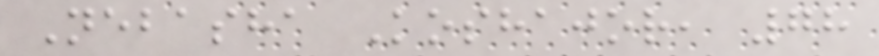Nebasha Koshajor, 78
